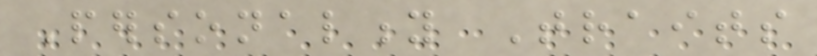Personality Traits
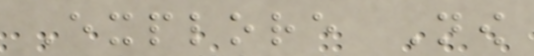Explore Now
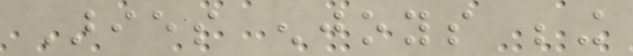Aries enjoys being
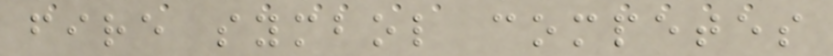fire symbol competes
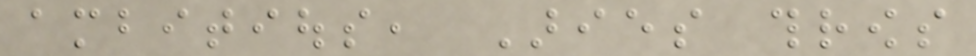ambitious, Aries throws
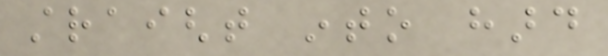straight into hard
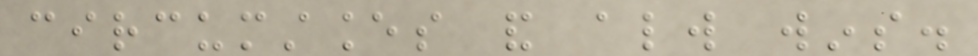circumstances and always wins.
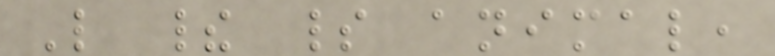Like their spirit animal,
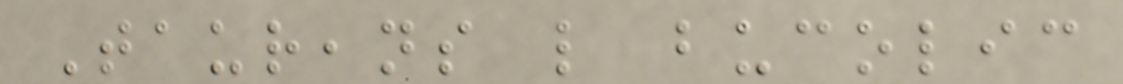Taureans like bucolic
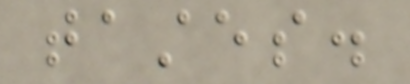tastes.
